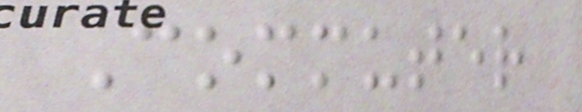Commuter
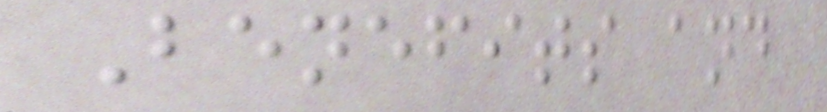Benefits and
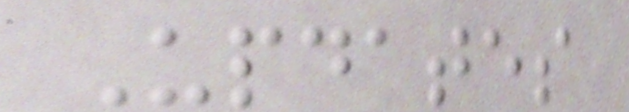Updates
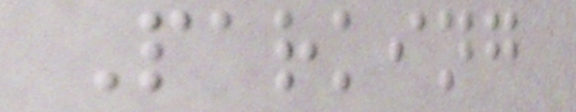Parking
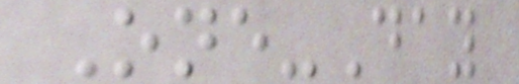One-Day
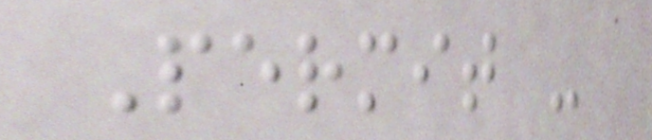Permit -
